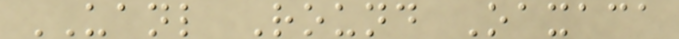UANL Round Oaxaca
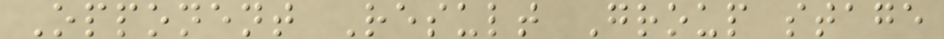Opponent Result Group stage
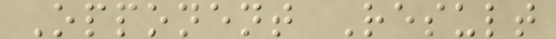Opponent Result
